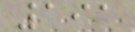191
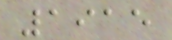1915
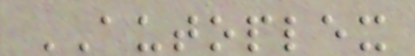AUTOPLEX
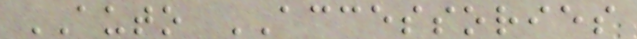AUTO ACCESSORIES
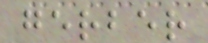gerber
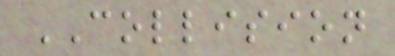COLLISION
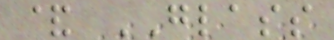& GLASS
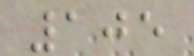105
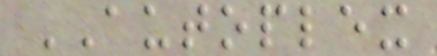AUTOPLEX
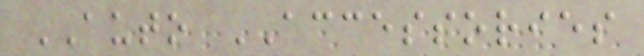AUTO ACCESSORIES
